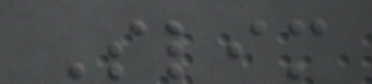Slim
